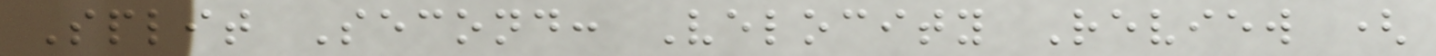Split Second: Velocity Review (
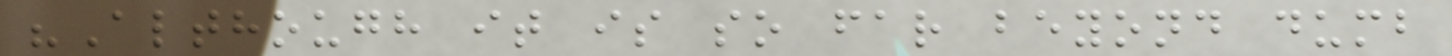"Although it is so far beyond dumb
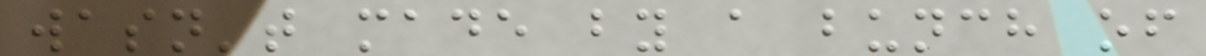wasn't made by a bunch of
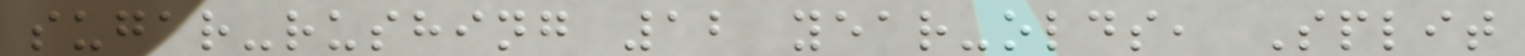sugar-rushing 12 year-olds, Split
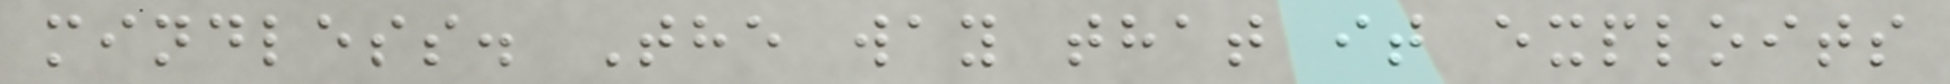mindless. The way that it exploits
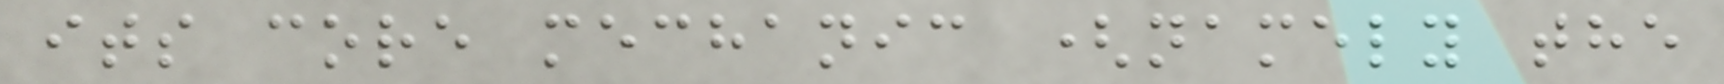its core mechanic (namely the
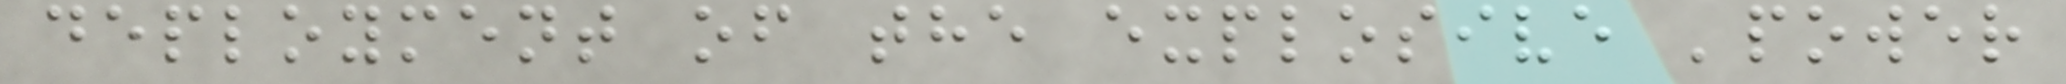deployment of the explosive 'power
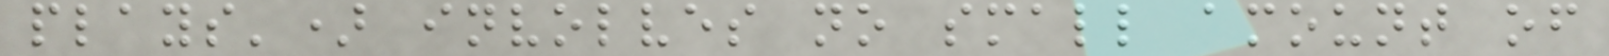plays') involves no small amount of
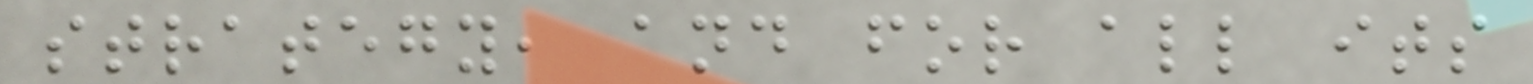strategy, and for all its
